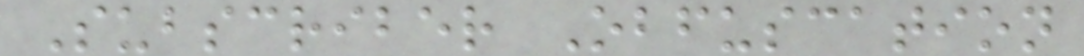Subscriber Obfuscation
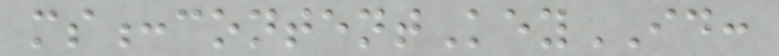ms:contentKeyID:
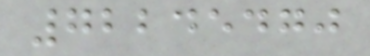72245470
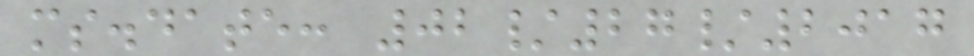ms.date: 02/27/2017
